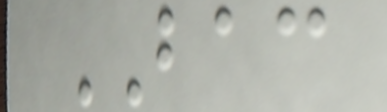BAC
